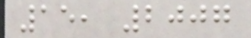15, 2007
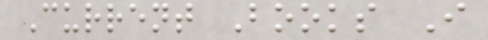Current Books I
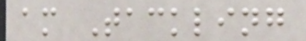am Tackling
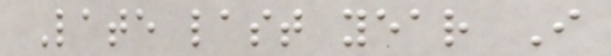Late last year I
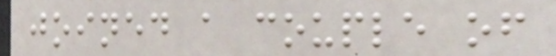joined a couple of
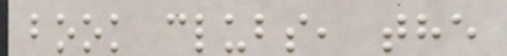book clubs, the
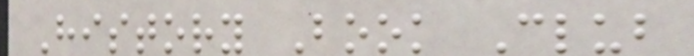History Book Club
